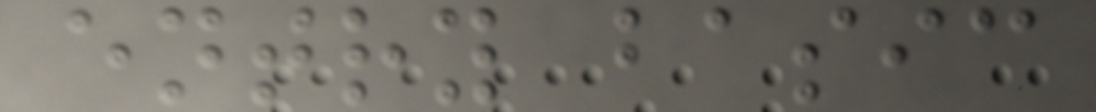entry basic
